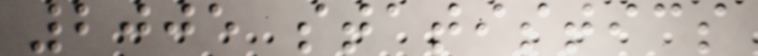2005 statistics
